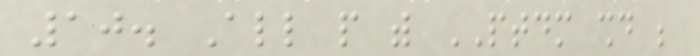10. All people with PTDM should be
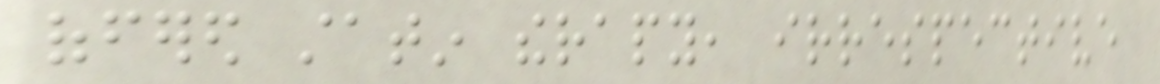offered statin therapy, irrespective
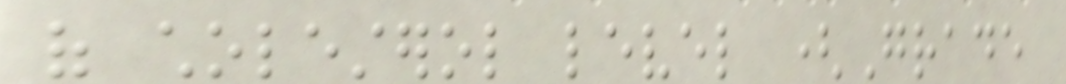of cholesterol level (Grade
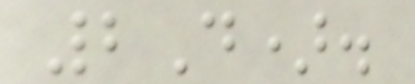2D).
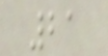21
